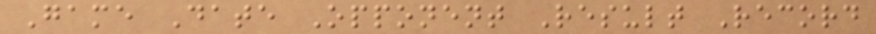Game Date Opponent Result Record
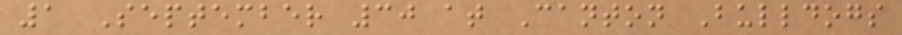1 September 30 at Canton Bulldogs
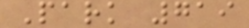Park 719
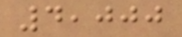4,000
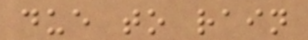due to rain
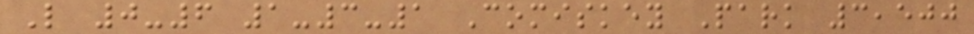L 0-6 1-3-1 Comiskey Park 3,500
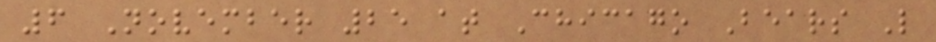6 November 25 at Chicago Bears L
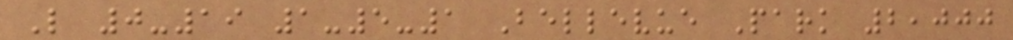L 0-19 1-5-1 Bellevue Park 2,000
